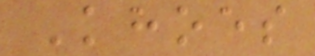Khoes
